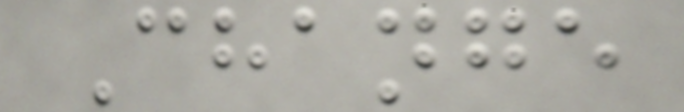Change
